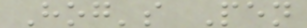Hog's Pen
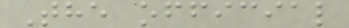The official
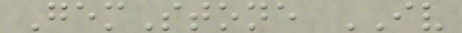GemStone IV
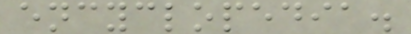encyclopedia.
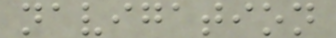navigation
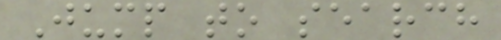Jump to search
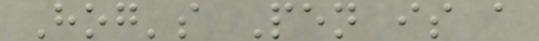Hog's Pen is a
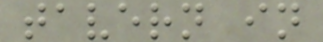tavern in
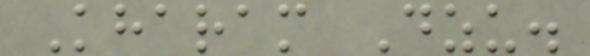Kharam Dzu.
